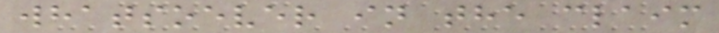whatsoever in the claim
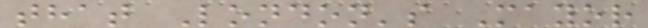that London's Mayor
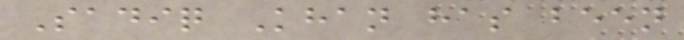Sadiq Khan has been
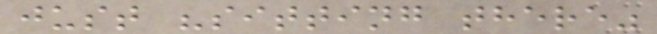just "sitting there"
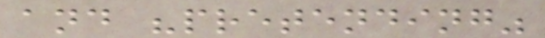and "pretending"
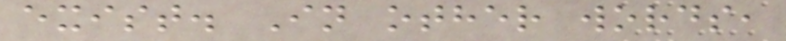exist. In other words,
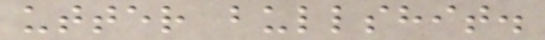utter bullshit.
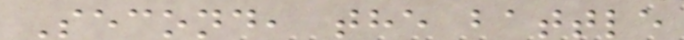Second, the battle
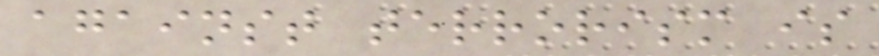against terrorism is
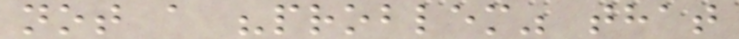not a "problem" that
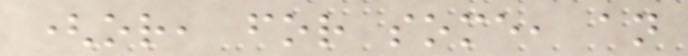(or, for some, an
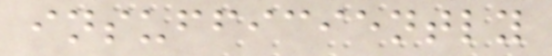insufficiently
